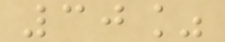30%
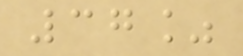37%
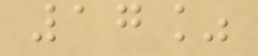17%
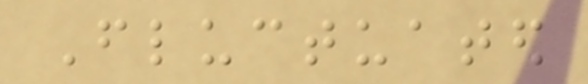Fluctuated
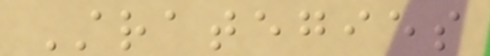Strategies
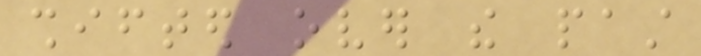shifted over the past
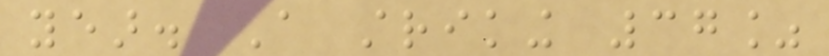year. A striking 37%
